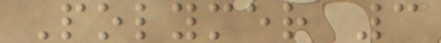Polymer 3
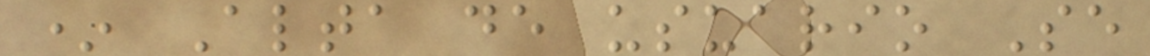* Alta de usuario Se
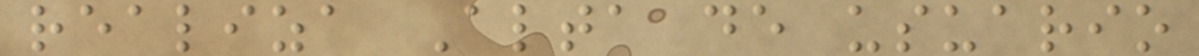realiza Alta de usuario
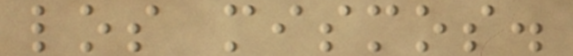los mismos.
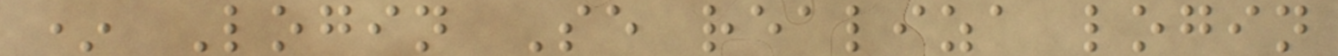* Login Se realiza login
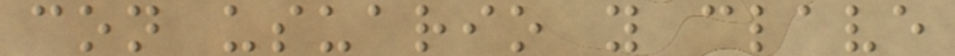con usuario y clave
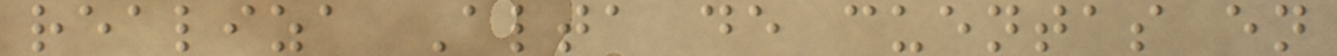realiza Alta de cuentas en
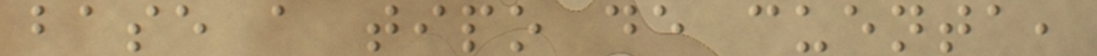base a tipo de cuenta,
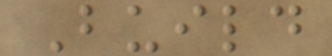Build
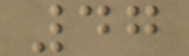47
